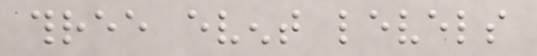three event levels
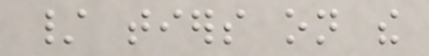/ tiers on the
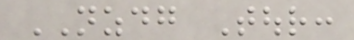NZDG Tour:
